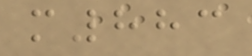m883
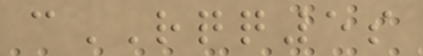cRQQ5s
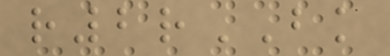r2rBK
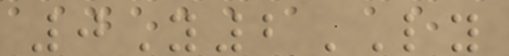0Y2LY
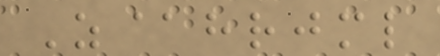Z@hrjml
